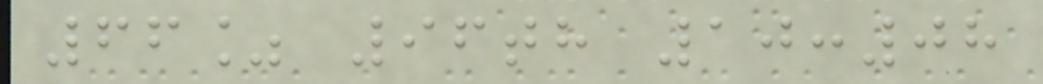66% 96th 10:08
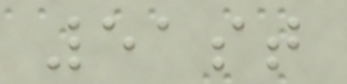51st
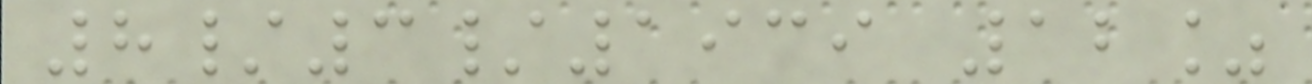8/3/1939 12%
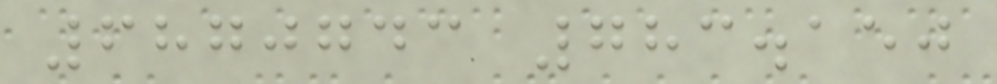6870743 783.150
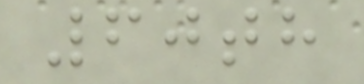60th
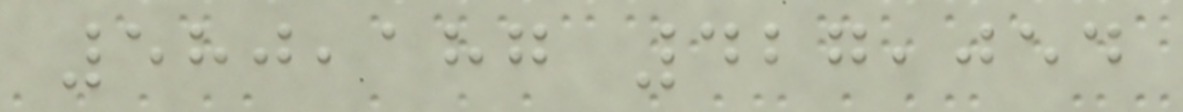580,187 427,054
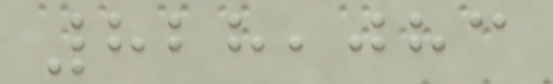828,083
